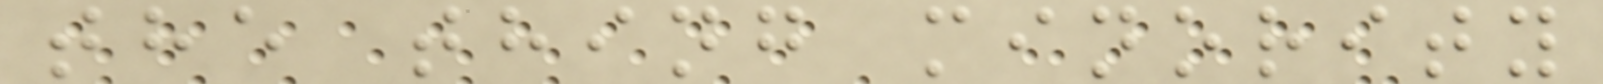the thing minority
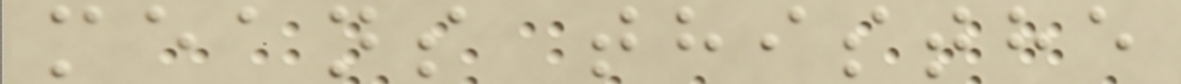means thisthe
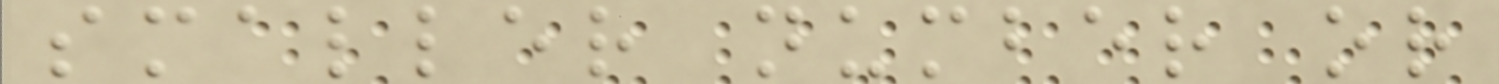smaller number or
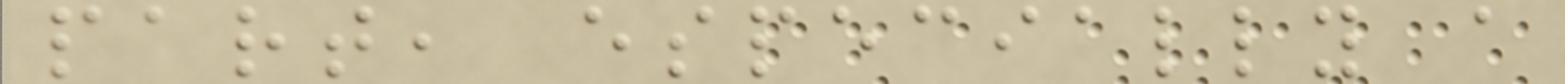part, especially a
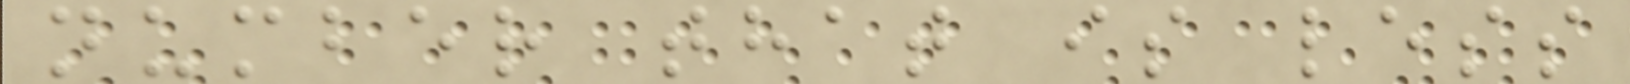number that is less
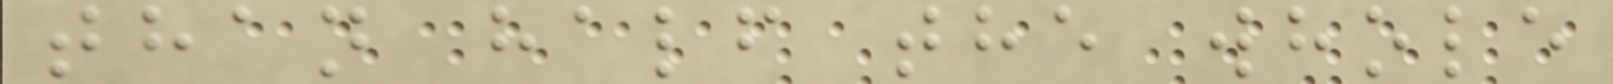than half the whole
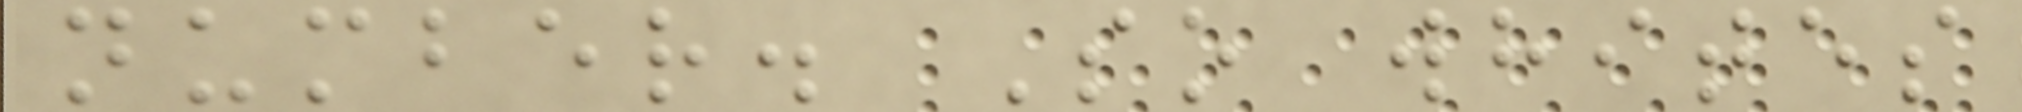number. So whites
